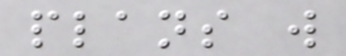plans will
